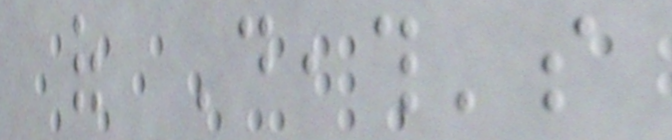of Death's
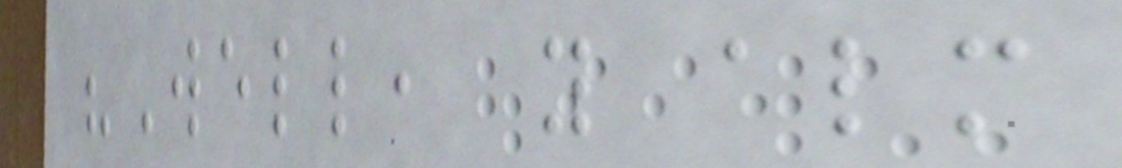"Well, you almost
